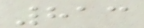813
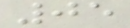05
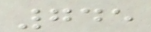745
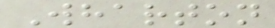Wharton
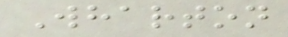Wharton
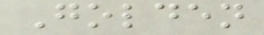Golden
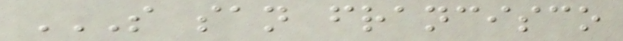S SAN FRANCISCO
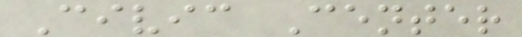Civic Center
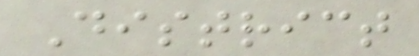District
